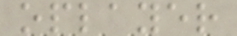oplayer
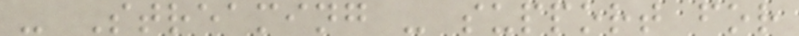- Streaming - support for
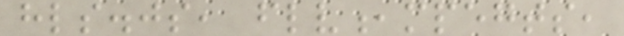hls.js, flv,mpegts,
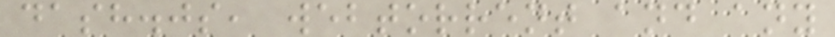dash.js, webtorrent and any
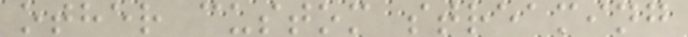other custom streaming
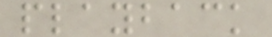playback
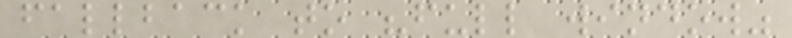fallback to "full window"
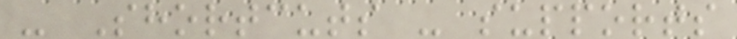- Shortcuts - supports
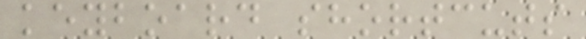keyboard shortcuts
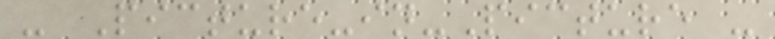- Picture-in-Picture -
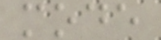mode
